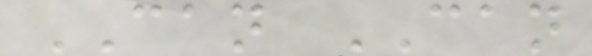CAN CAN
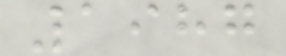1987
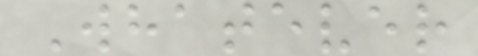Whatever
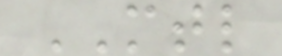MTL
